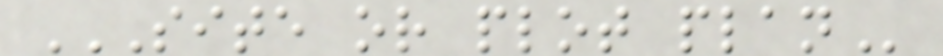SITE OR PLOT PLAN
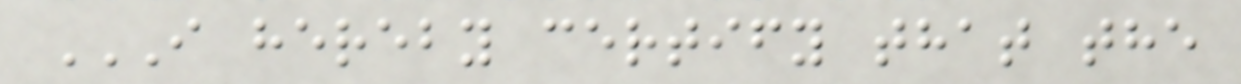I HEREBY CERTIFY THAT THE
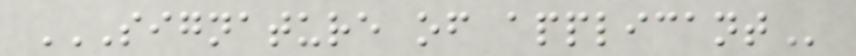SIGNATURE OF APPLICANT
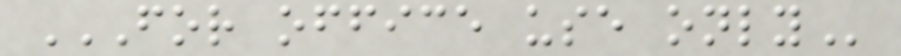FOR OFFICE USE ONLY
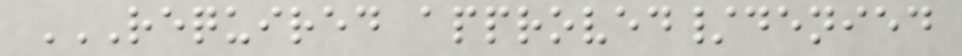REQUIRED APPROVED/DENIED
